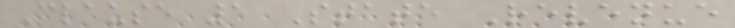Clause 1 State Revenue
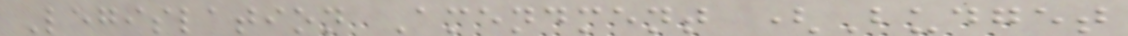Legislation Amendment (Budget
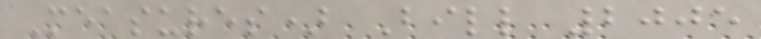Measures) Bill 2005
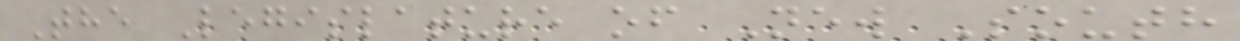The Legislature of New South
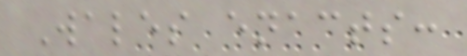Wales enacts:
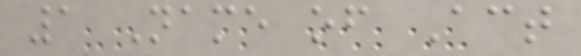1 Name of Act
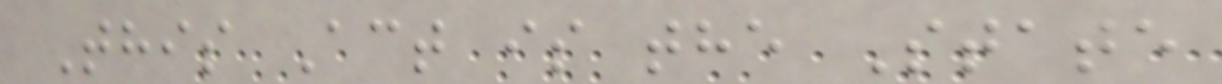This Act is the State
